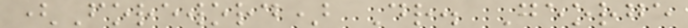(Foreword) Dr. George
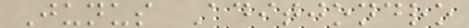Junus Aditjondro
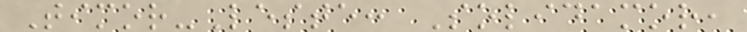Timor-Leste: Solidamor,
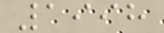1998
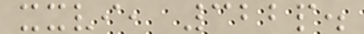xxvi, 322p.
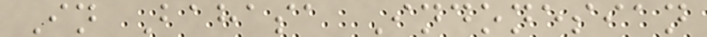In Bahasa Indonesian
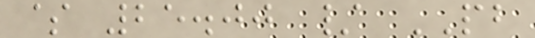$ 25.00 / PB
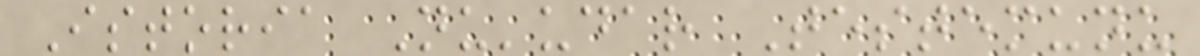Istoria Nu'udar Testemunu
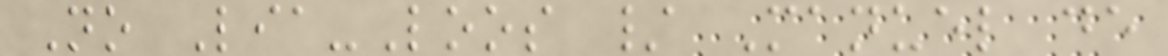No Lia-Loos / Manuel de
